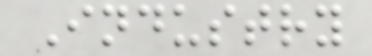Industry
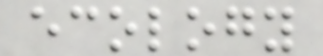ecology
